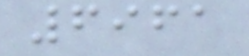6961
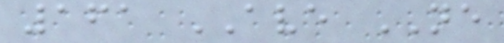161 AVE NE
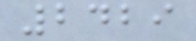2429
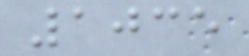1035
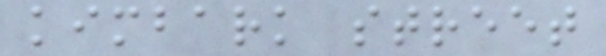kimbark street
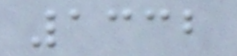1332
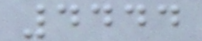4444
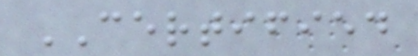CERTIFIED
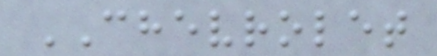CHEVROLET
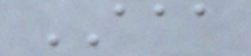AAA
